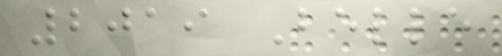2019 Belle
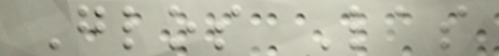Glos Las
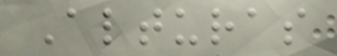Alturas
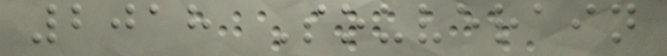2018 Souverain
